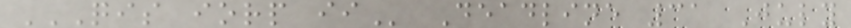QIS IORP II Deadline 31 July
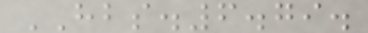HBS.6.79.
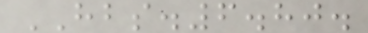HBS.6.80.
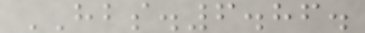HBS.6.86.
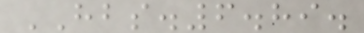HBS.6.89.
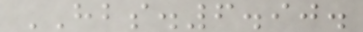HBS.6.90.
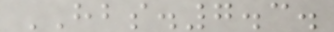HBS.7.3.
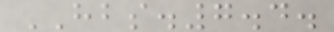HBS.7.4.
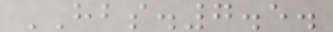HBS.7.5.
